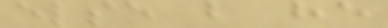else but he
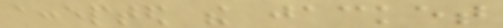accepted the jacket
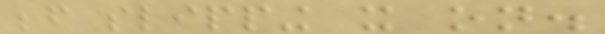before slipping it on.
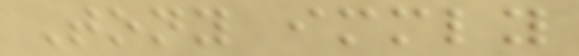Tony immediately
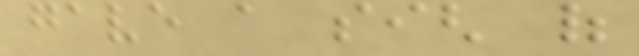gave a sigh of
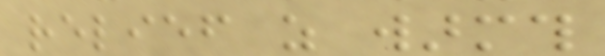relief as warmth
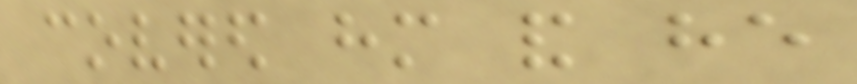covered him and he
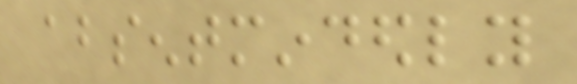absentmindedly
